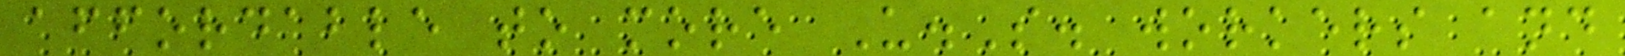affordable to more U.S. workers and
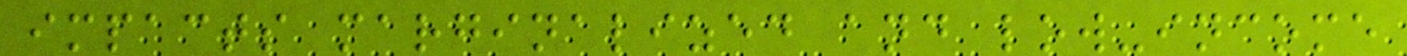impacts marginalized and low-income
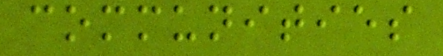communities
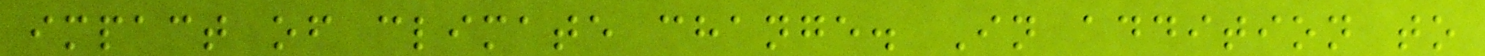impact of climate change. In addition to
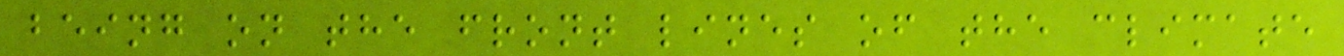being on the front lines of the climate
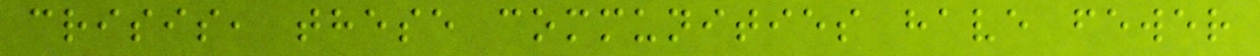crisis, these communities have fewer
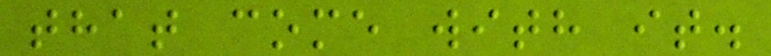that come with it.
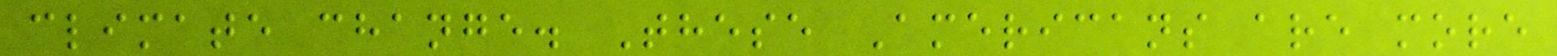climate change. These Americans are more
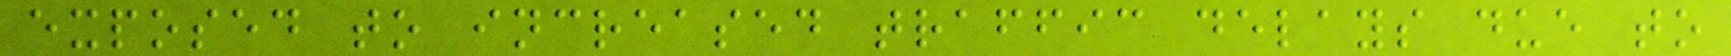exposed to increased traffic delays due to
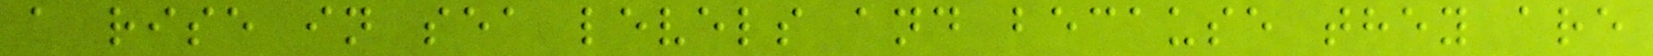a rise in sea levels and because they are
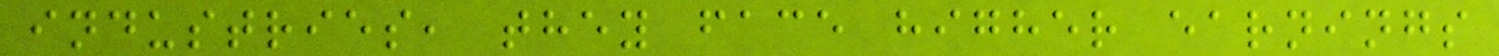industries, they face higher earnings
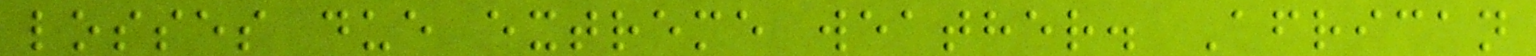losses due extreme weather. African
